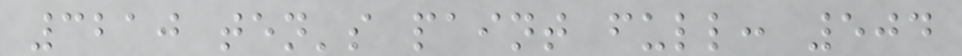3210 ten's paint full: 504
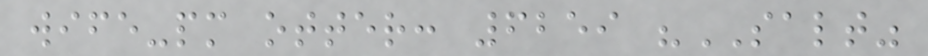wife-pm otter: 6259 "SALT"
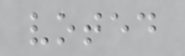voted
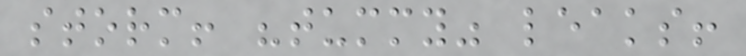storm! "tummy" leaks!
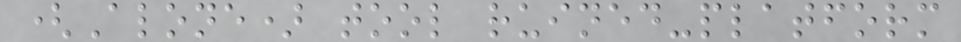(Alone) tool ruined-platform
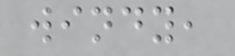windy,
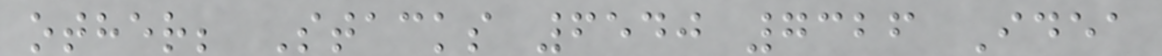other; Stacks 6540 7326 Idea
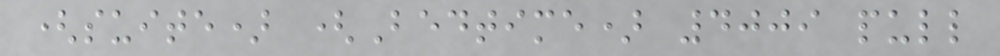(suite) (Bedtime) 4009 pull
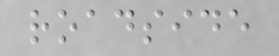roadside
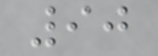90
